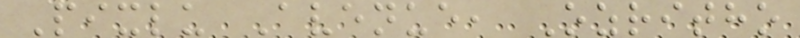Pixlu Avenue, Ozritho
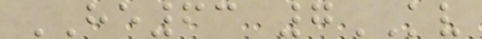HE63 7KV
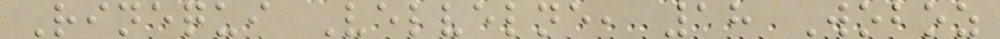Rinequi Velvelne, 18 Woboz
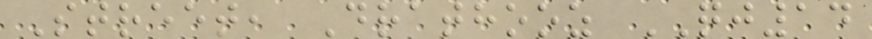Street, Drathooz QJ14
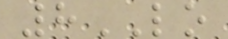8LO
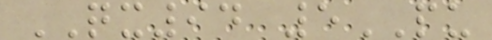QX94 5PU
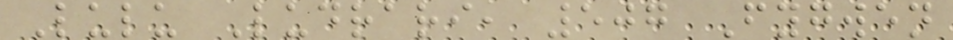Lulu Ludrari, 507 Fygwen
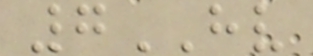7HV
